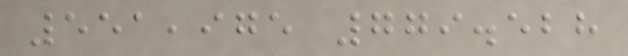551,975 779.528
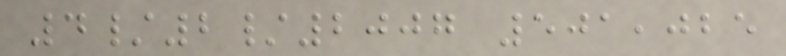4/2/2007 501,025
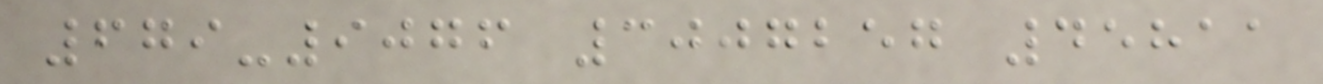679-9076 3007257 45811
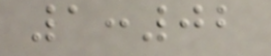1:02
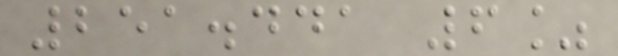251.441 6%
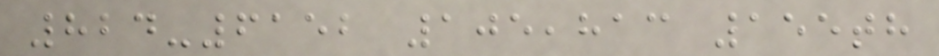824-6152 105,813 155th
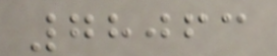78063
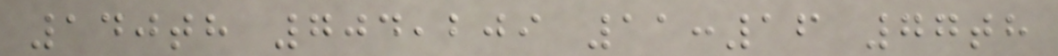140th 704,209 11:16 77th
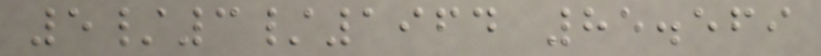5/3/1964 85.569
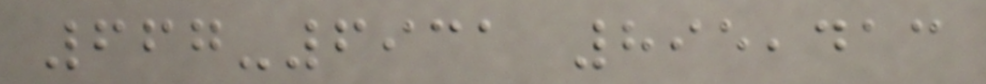667-6931 895,413
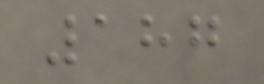187
